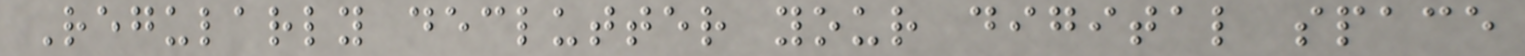Regularly declutter your digital space
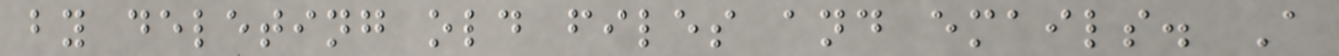by deleting old files and emails. A
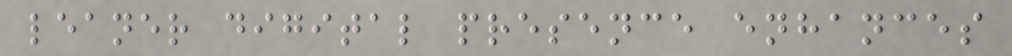leaner digital presence enhances
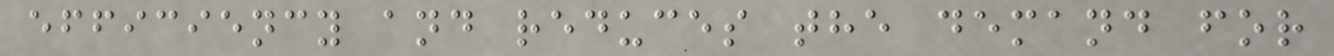efficiency and reduces the demand for
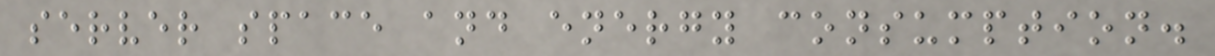server space and energy consumption.
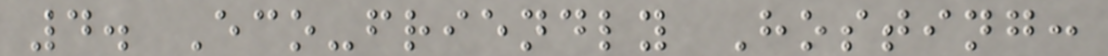4. Eco-friendly Hosting:
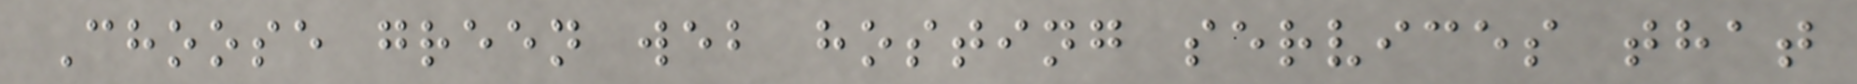Choose green web hosting services that
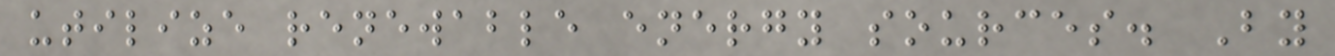utilize renewable energy sources. By
